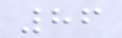86
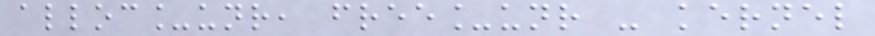alloc_unr, free_unr - kernel
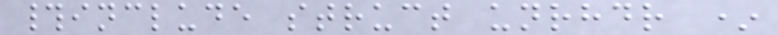#include struct unrhdr *
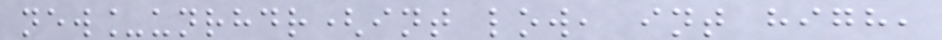new_unrhdr(int low, int high,
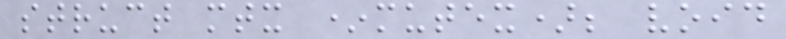struct mtx *mutex); void
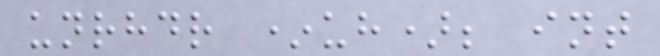unrhdr *uh); int
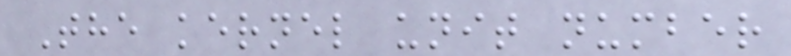The kernel unit number
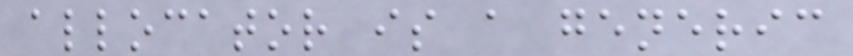allocator is a generic
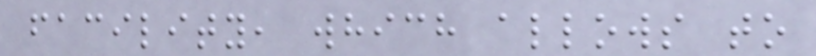facility, which allows to
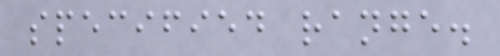specified range.
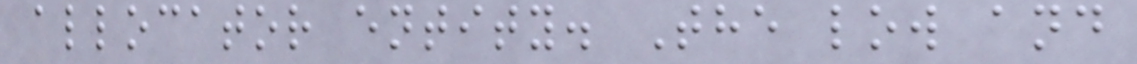allocator entity. The low and
